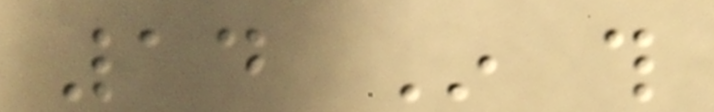14 In this
